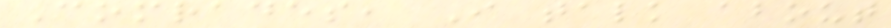Comrades, I talk about
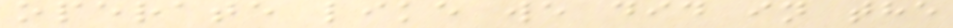operate like we did in the
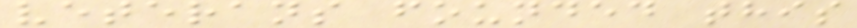veterans founded this
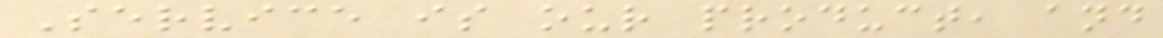Service is our product, and
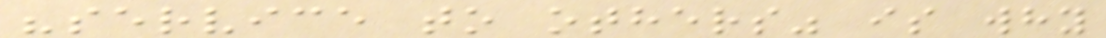"service to others" is why
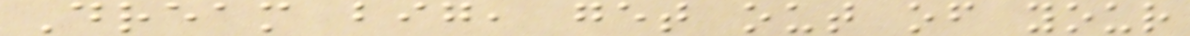Dream big, get out of your
